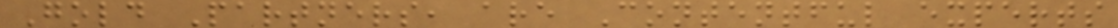Gold Partners, are Contentful experts
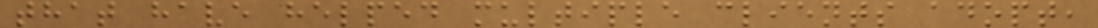that have helped multiple clients adopt,
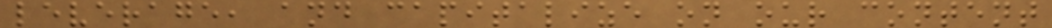leverage, and capitalize on our content
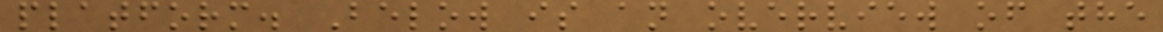platform. Below is an overview of the
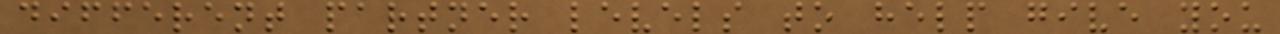different partner levels to help give you
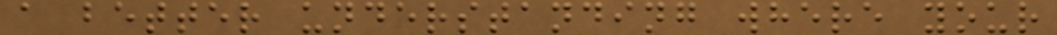a better understanding where your
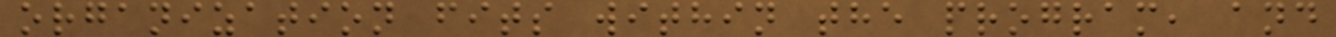organization fits within the program, and
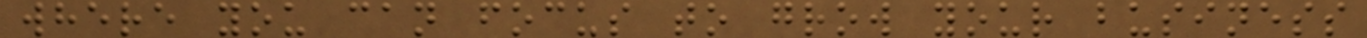where you can focus to grow your business
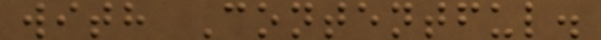with Contentful.
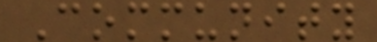Community
